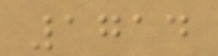1714
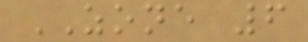ZONE 6
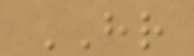HR
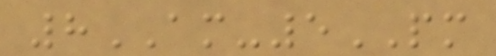8AM-5PM
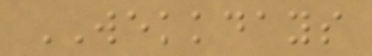WEKKDAYS
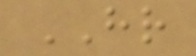HR
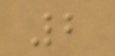2
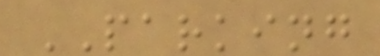PARKING
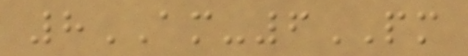8AM-6PM
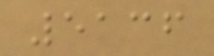5136
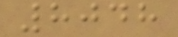8048
